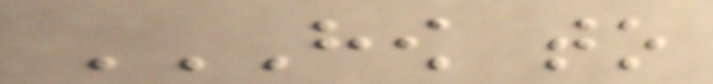HOW TO
